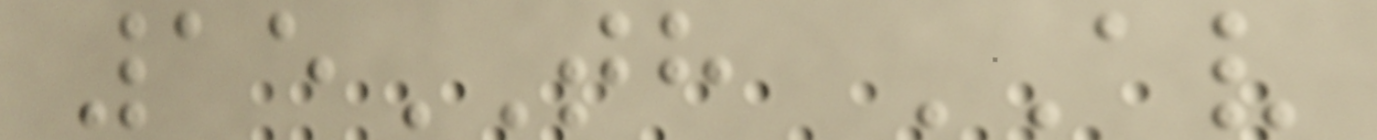15TH AV
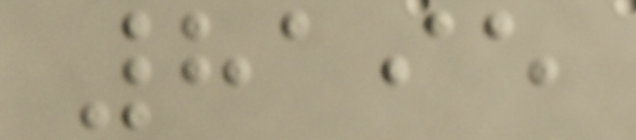8195
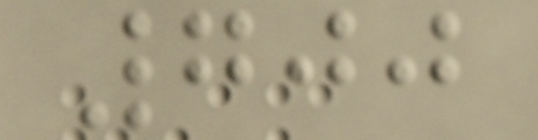700
